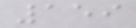159
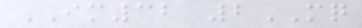IM32 2MQ
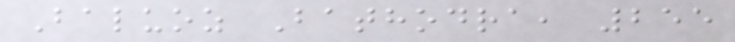Baluoz Bathodra, 255
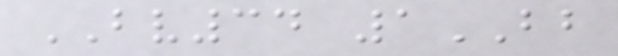BV34 1BB
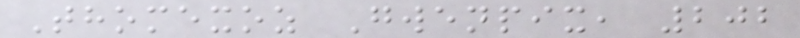Thomexoz Gwenpix, 202
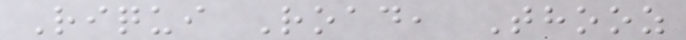Riqui Road, Thooz
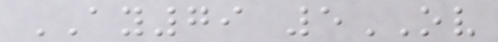AY79 5OV
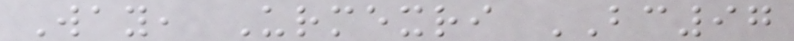Way, Urmexri BC97
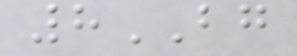8BG
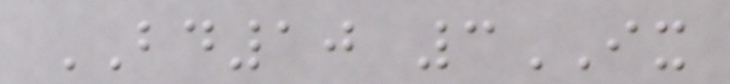BD10 3IX
